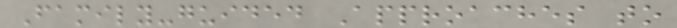Family-guided Approaches to
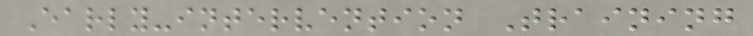Early-intervention Training
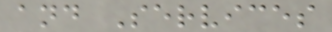and Services
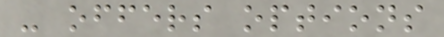- offers options
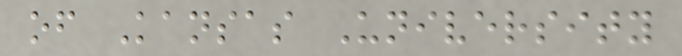of Kansas University
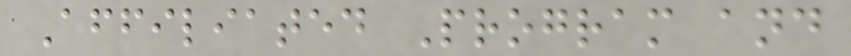Affiliated Program and
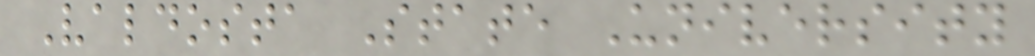Valdosta State University
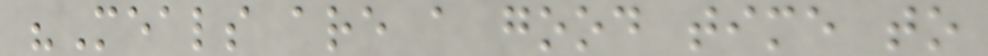"Meals are a good time to
